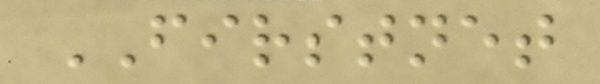FIRSTNET
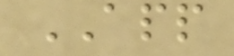APP
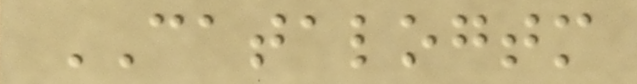CATALOGTM
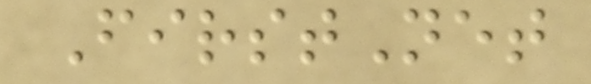FirstNet
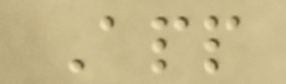App
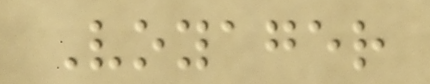Voyager
